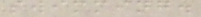swimming.
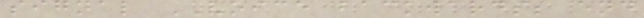signal VOICE backwards; end
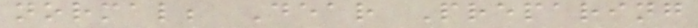normal; Dear Preparing
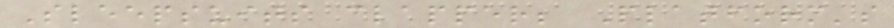Sleepsuits clapper; Platform's
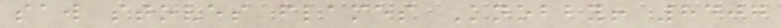saw stoves flames Knobby! 8407
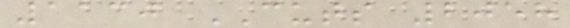1130 CUTS 2058
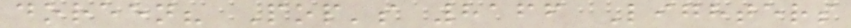doreen? Pop's 8166 Lighters
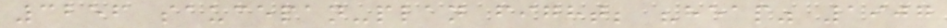3256 saucepan-plan fight; "heap" 1907
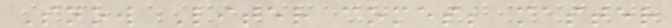Snow Liter comes; master
